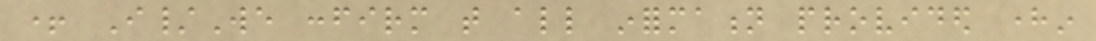+ I/We confirm that all information provided herein
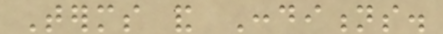Terms and Conditions.
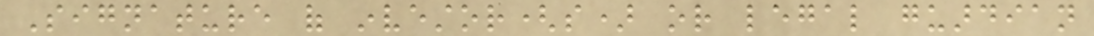Signature of investor(s) or legal guardian
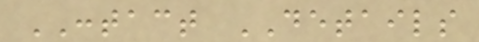CONTACT DETAILS
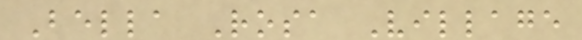Bella Rosa Village
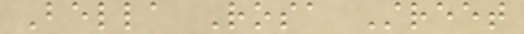Bella Rosa Street
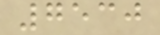7530
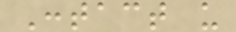Contact us
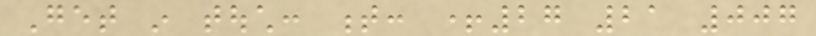Get in touch: t: +27 21 007
